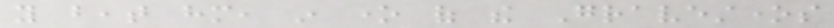you beat him, in one of the Gravestones
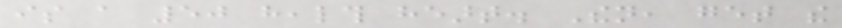is a 50 health heart. Then, get the
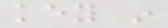key in
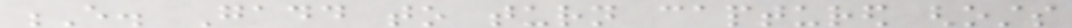E. Gadd to turn captured ghosts
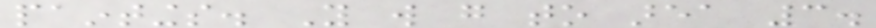paintings. You will go to area 3.
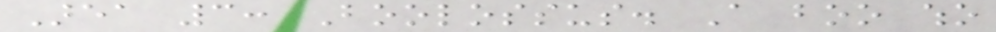Area 3: Boolossus. A boo who
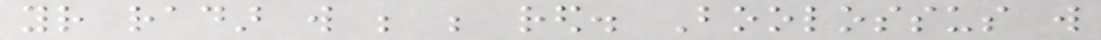your radar will be be red. Boolossus will
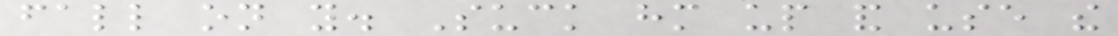fall on you. Suck him up and use the
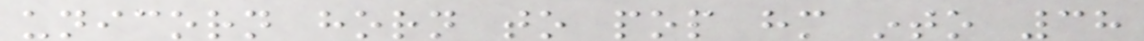unicorn horn to pop him into 38
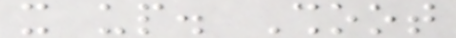it up. Shoot
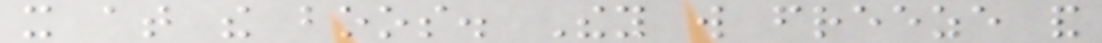it at the boos. They will freeze and
